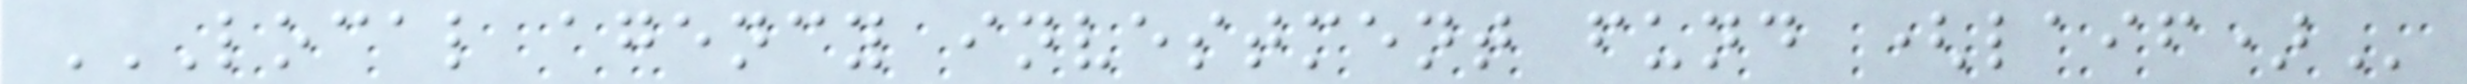LOCAL AGENCY INVESTMENT FUND (LAIF)
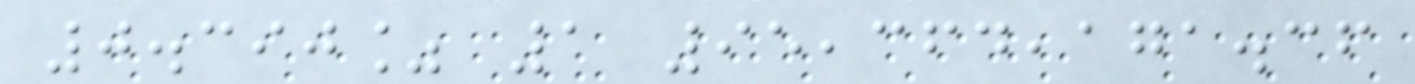0.390% 1 95,364,171.36
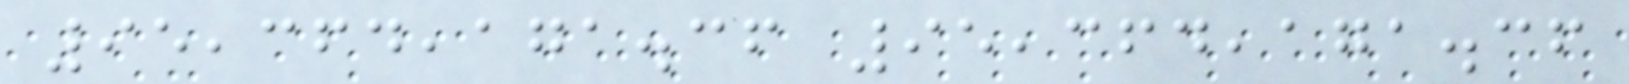95,364,171.36 95,364,171.36
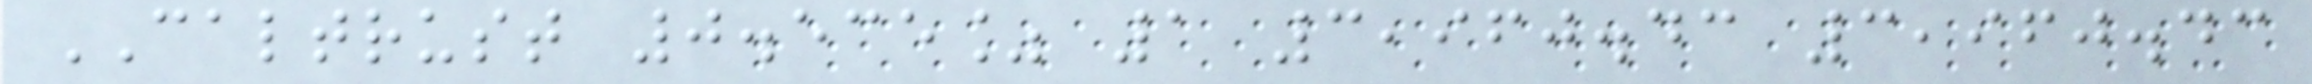CALTRUST 0.535% 1 3,960.43 3,960.43
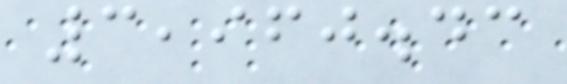3,960.43
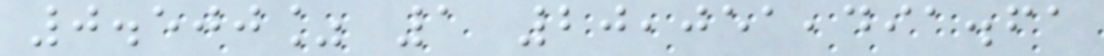0.500% 1 20,051,491.61
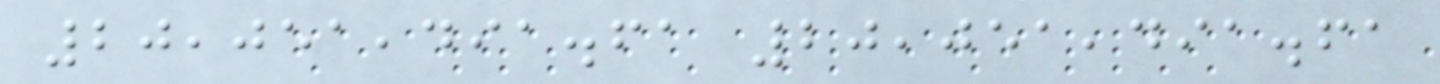20,051,491.61 20,051,491.61
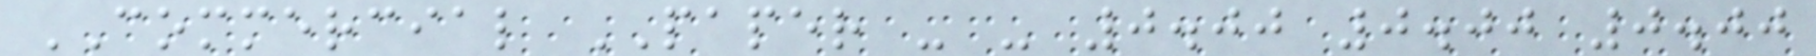COMMERCIAL PAPER - - 0.00 0.00 0.00
